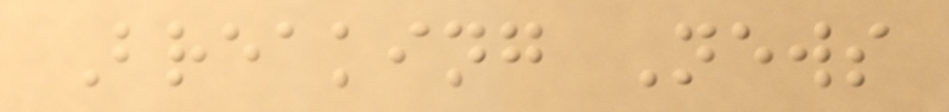Breaking News
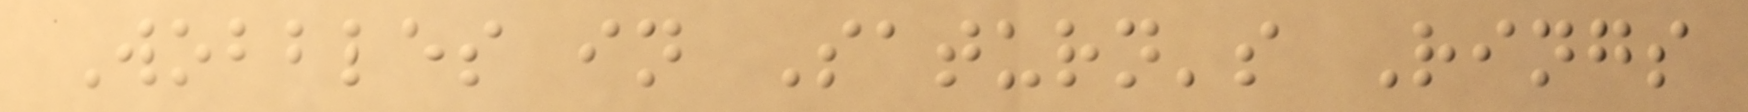Wobbles in Saturn's Rings
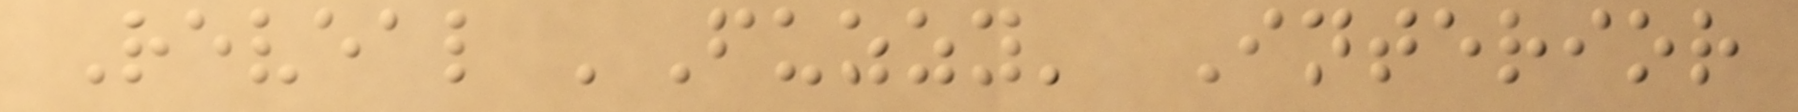Reveal 'Fuzzy' Interior
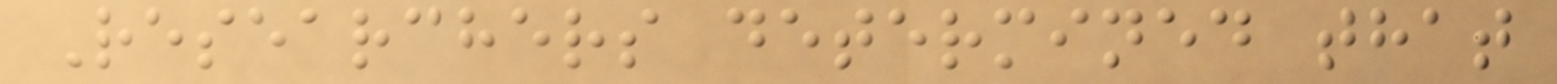Researchers determined that
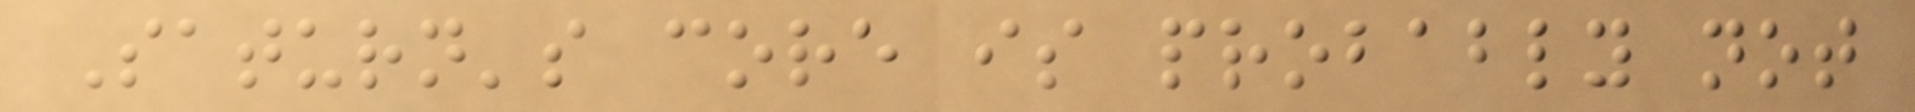Saturn's core is probably not
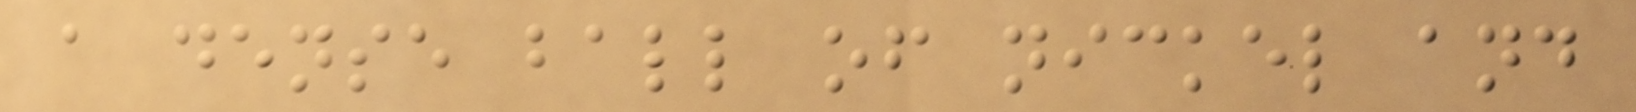a dense ball of nickel and
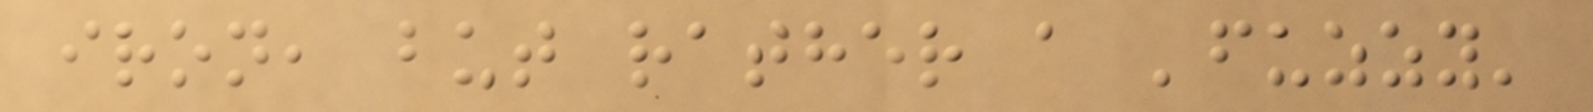iron, but rather a 'fuzzy'
